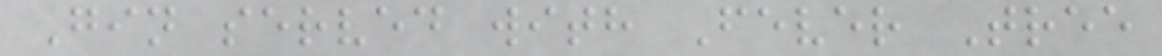Gin served with Fever Tree
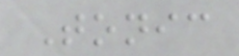Tonic
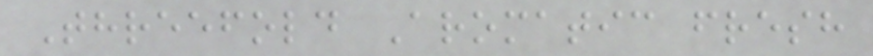Threefold Aromatic fresh
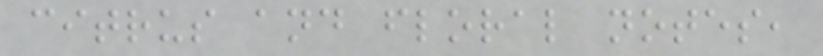citrus and floral notes,
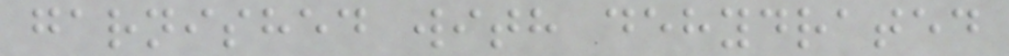garnished with dehydrated
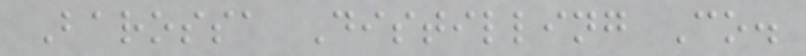Barossa Distilling Co.
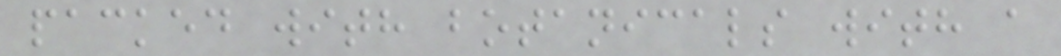packed with botanicals with a
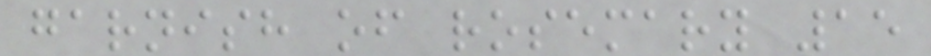garnish of rosemary 15
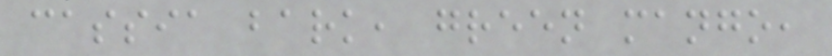cassia bark, green mango,
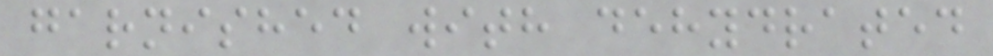garnished with dehydrated
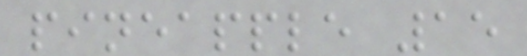pineapple 15
